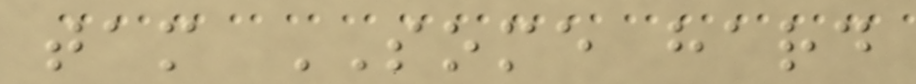tam SOME hard
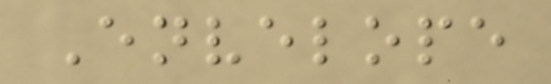Envelope
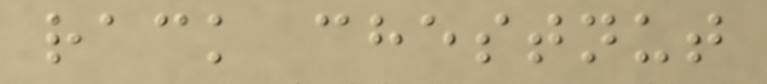rack chestnut
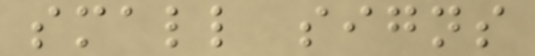small signs
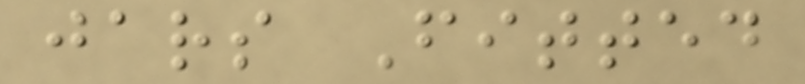jars Fitted
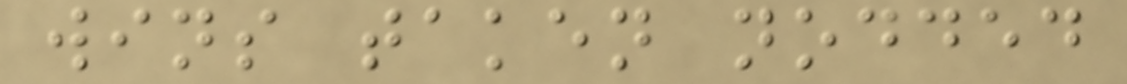wins taken nodded
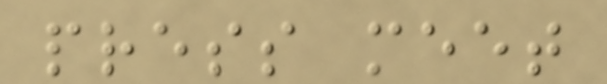press meet
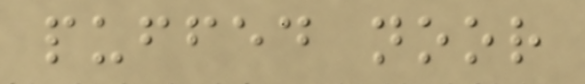puffed noor
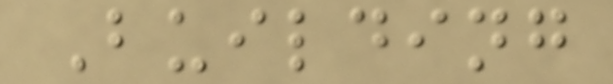Building
